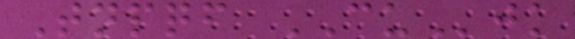Tnpqf CUjk
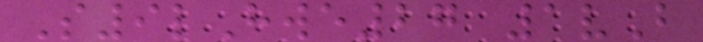S9lHwe27 1vB
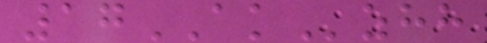17AKzhh
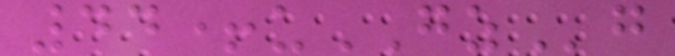44+uGZg
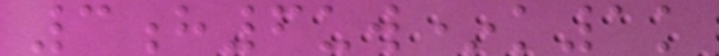3h6uw*k1k
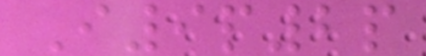I9p2p
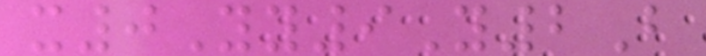x0Yy9Y2B
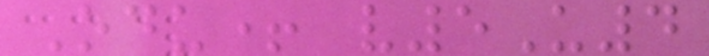Odu+ v5U4
